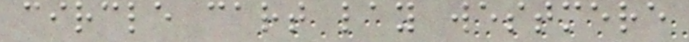circle cart lay westmere
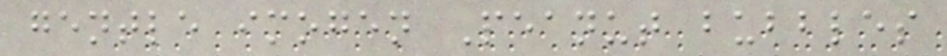gentle imogen Peanut bubbles
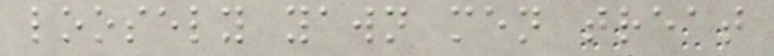loosely yawn men treat
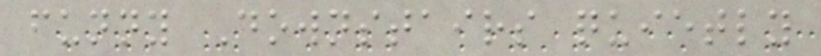funny Downstairs quietly
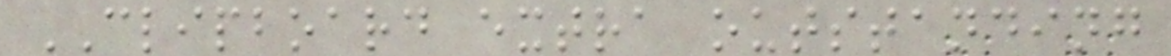CLIPBOARD extra outstanding
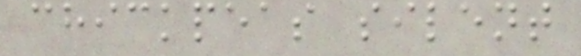chickpeas silent
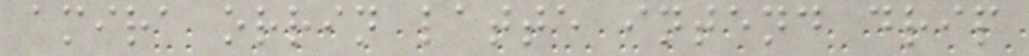amira orrin latte intend drip
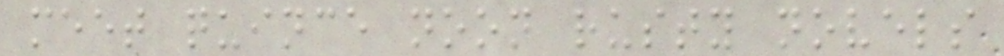meet quince noon rusty novels
